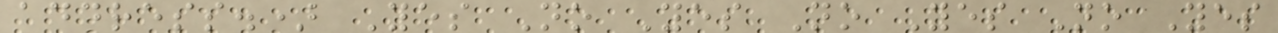address.) Yes No Yes No Yes No Yes
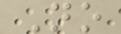No
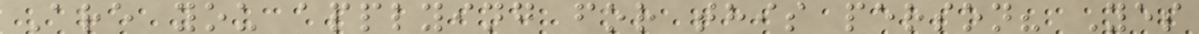Are you applying for this person? Yes
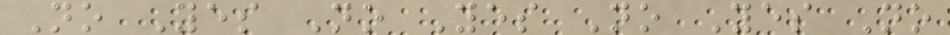No Yes No Yes No Yes No
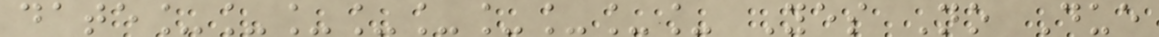date_________ Yes No Due
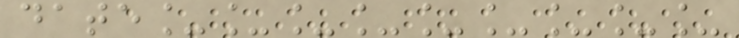date_________
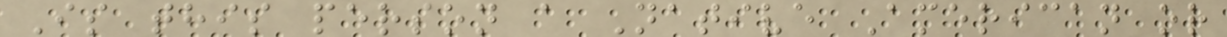Is this person a Native American or
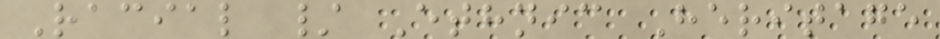Racial / Ethnic Heritage
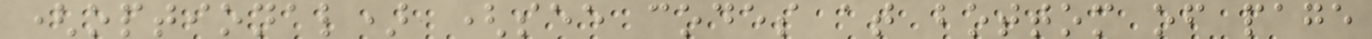(optional) (see codes at bottom of page
